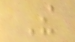The
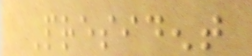President
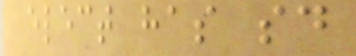elect has said
